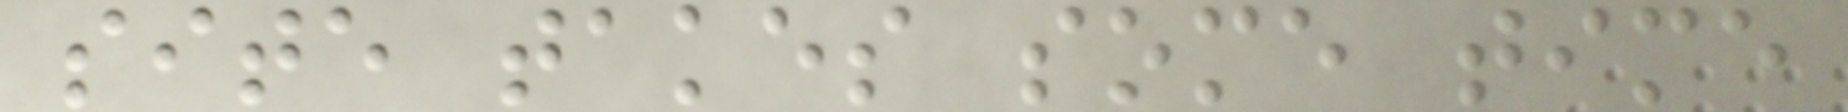site takes some time
